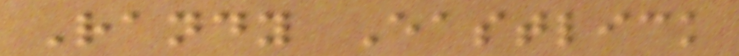Randy Eastlick
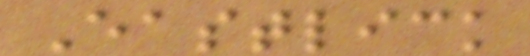Eastlick
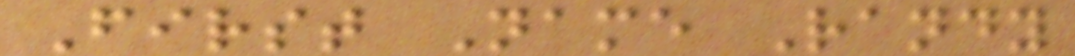First Name Randy
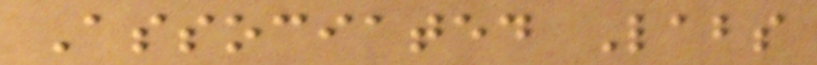Associated Labs
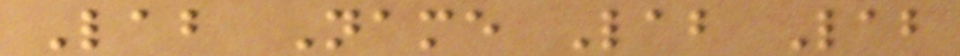Lab Name Lab Lab
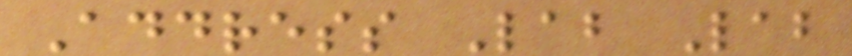Address Lab Lab
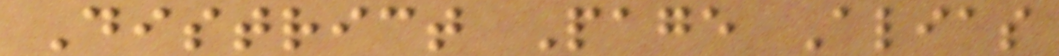District Page Alias
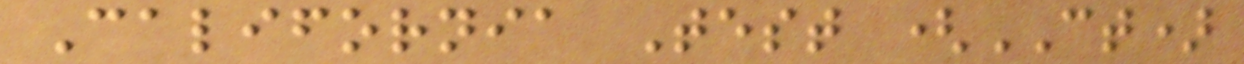California Test (CT)
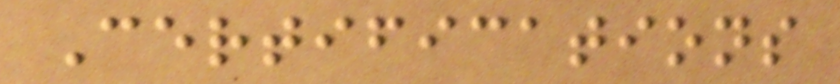Certifications
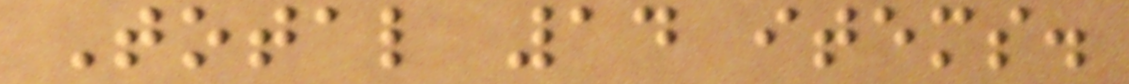Total 14 items.
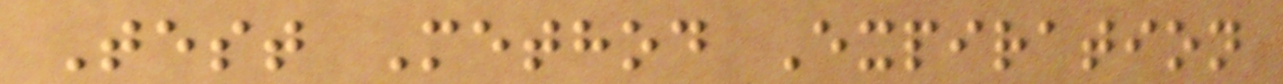Test Method Expiration
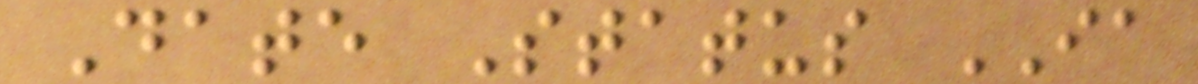Date Status IA
